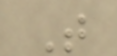T
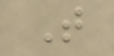T
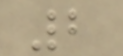2
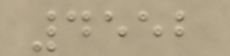4552
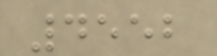4552
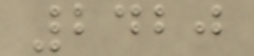2420
